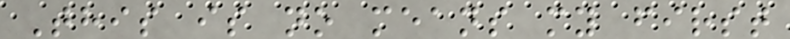This is no means my first
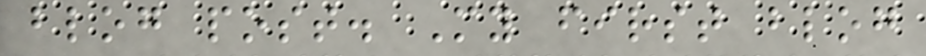blog post. My first blog
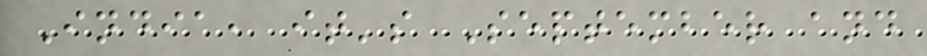India, it's September and
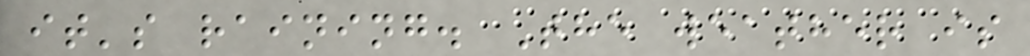it's raining. The weather is
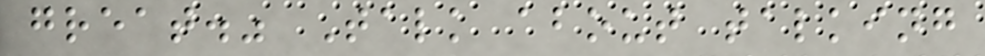great." Talk about talking
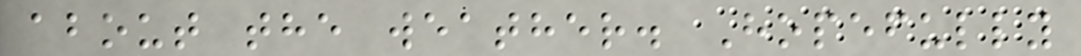about the weather. Hopefully
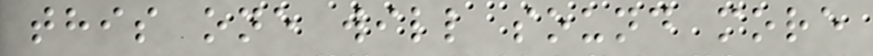this one will sound more
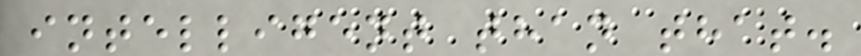intelligent than that.
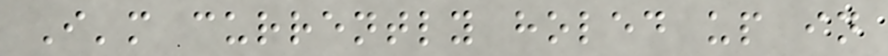I'm currently holed up in
